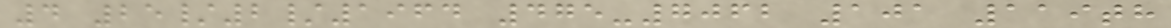4 25/2/1964 475-7062 101 119th
